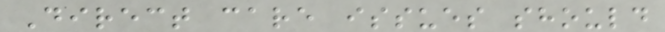Direct care issues should
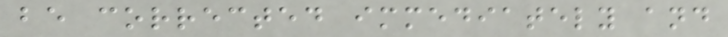be corrected immediately and
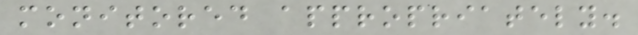monitored appropriately.
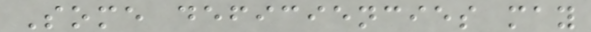Some deficiencies may
